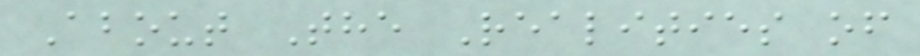About The Realities of
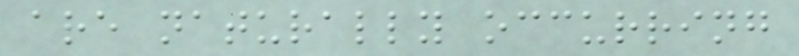are naturally occurring
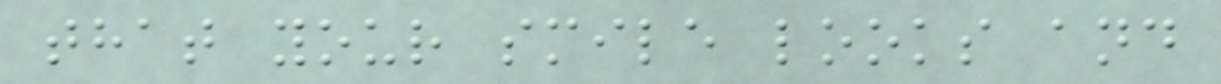that your smile looks and
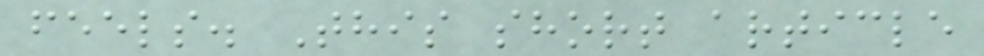feels. This short article
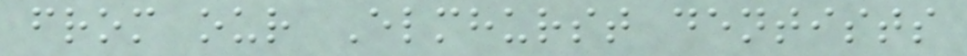from our Elmhurst dentists
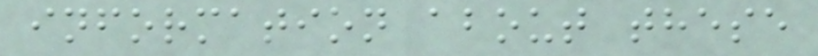information about these
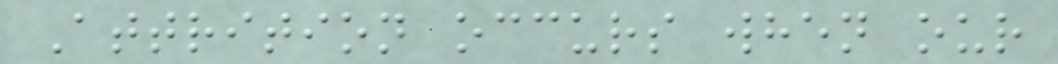Attrition occurs when our
